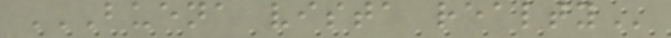BUENA VISTA REALTY
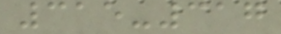315-317
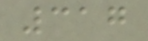317
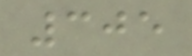305
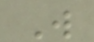W
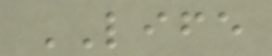LIFE
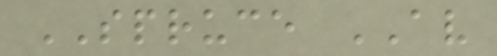SPRUCE AV
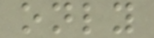only
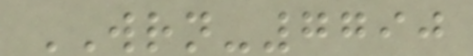WRN-7790
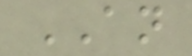AN
